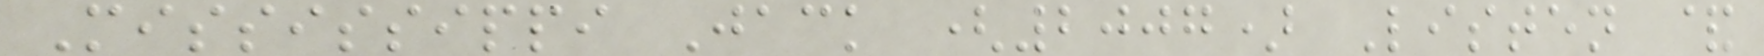Mississippi Jack (2007) Listen &
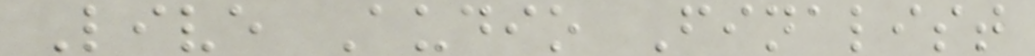Live Audio Finalist
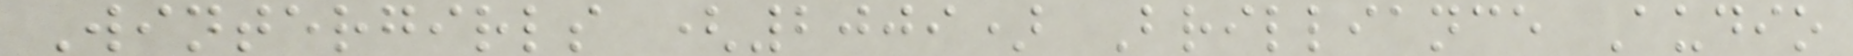Wintergirls (2009) Brilliance Audio
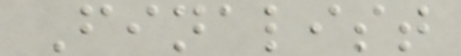Finalist
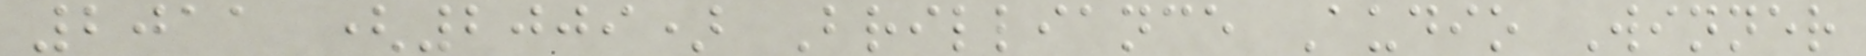2011 (2009) Brilliance Audio Winner
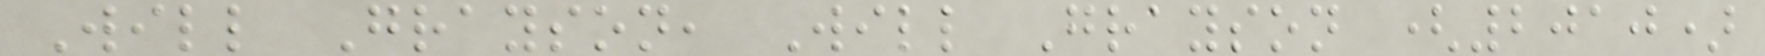Will Grayson, Will Grayson (2010)
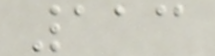113
